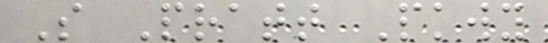S Pratt Pkwy
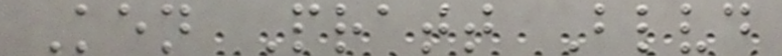Ken Pratt Blvd
